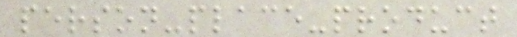person-place-product
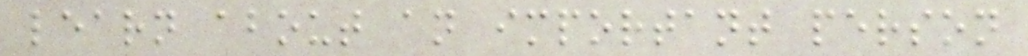learn about an important person
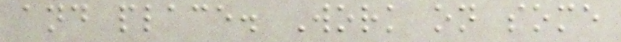and place. Work on some
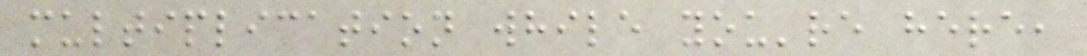multiplication while you're here,
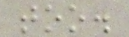too.
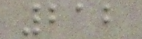212
